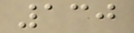130
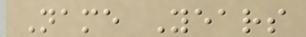Name Years
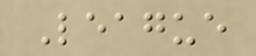League
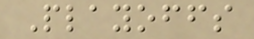Playoffs
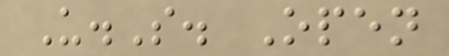U.S. Open
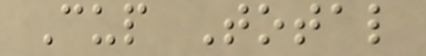Cup Total
